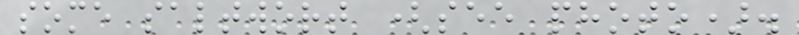some saltwort (see photo).
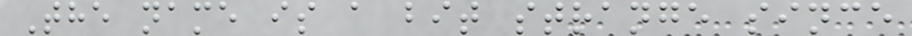The name is a bit strange since
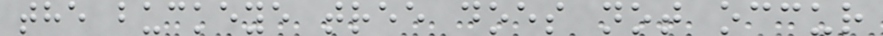the buckeye tree does not occur
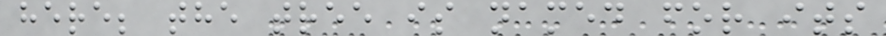here; the tree is named for its
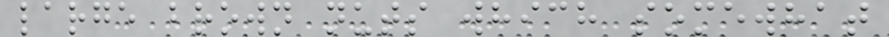large brown nuts which somewhat
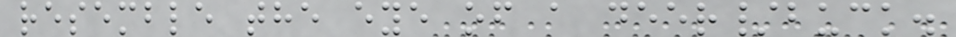resemble the eye of a deer/buck.
